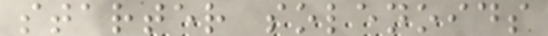starter solenoids
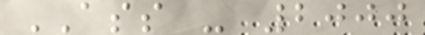ASS - 2000
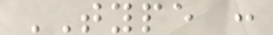TYPE :
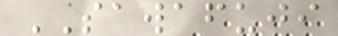SAWAFUJI
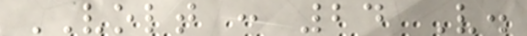VOLT : 24 V.
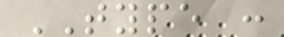TYPE :
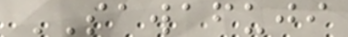SAWAFUJI
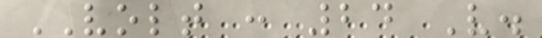VOLT : 24 V.
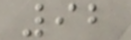92
